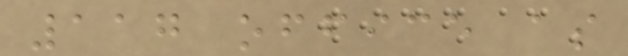117 office as
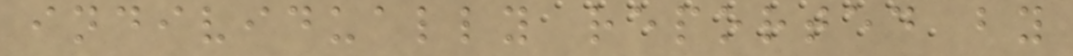individually reported by
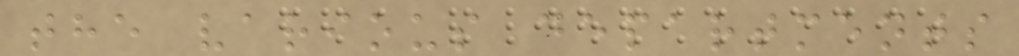the various departments
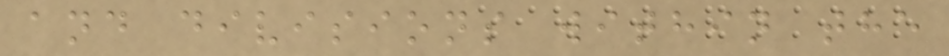and divisions within the
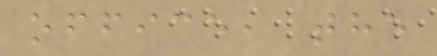office, the
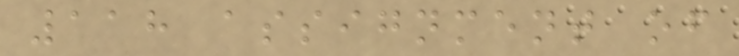118 assignment of
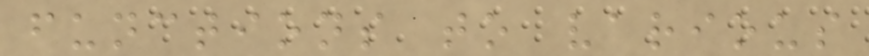functions to various
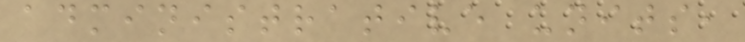administrative units,
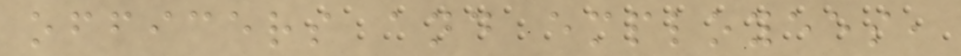officers and employees,
